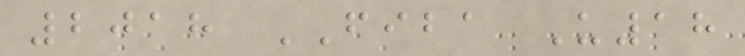2018 FIBA U18
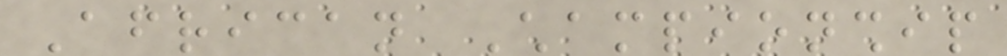African Championship
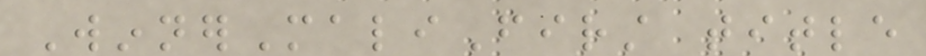WinnerMaliFirst title
